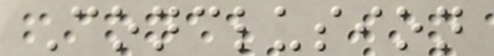Conclusion
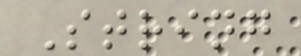String
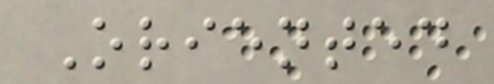Oriented
